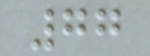77
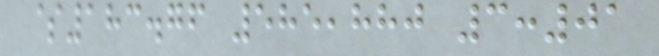$183.76 585,880 3:01
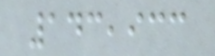143,933
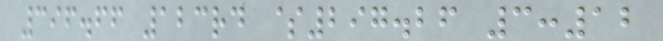396.66 123rd $297.26 3:12
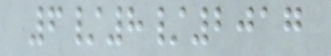6/8/2017
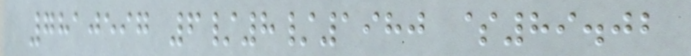7810597 6/8/1980 $89.02
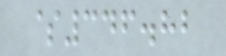$346.82
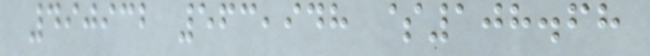490932 563,948 $108.68
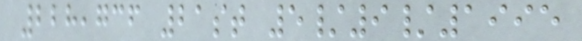228,736 21st 5/9/1995
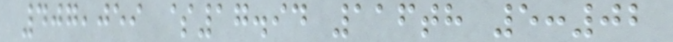407,059 $17.94 116th 5:02
